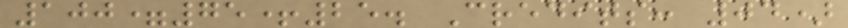100=75+25. Credits: 04)
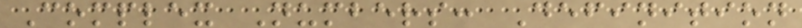Complex Numbers: Definition
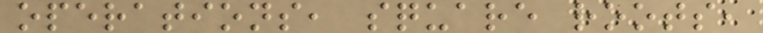operations, square roots,
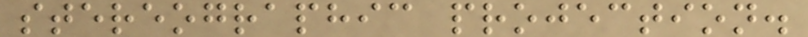stereographic projection.
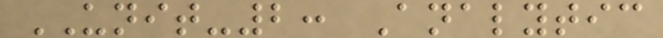UNIT-2: Analytic
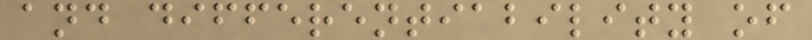and differentiability of
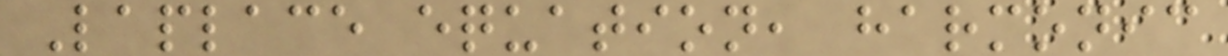Laplace equation, harmonic
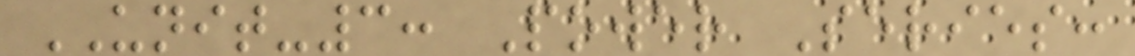UNIT-3: Power Series:
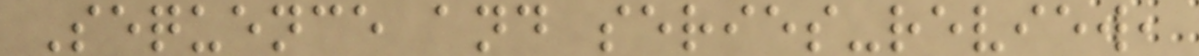Sequence and series-review,
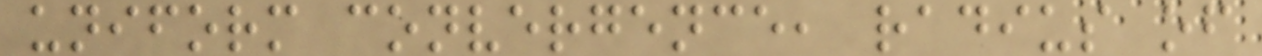uniform convergence, radius of
